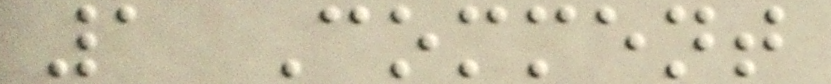1 Comment
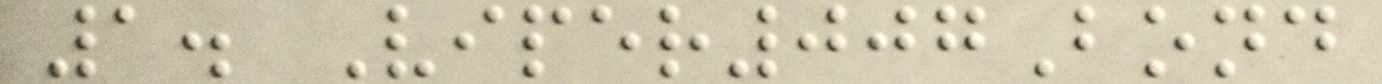1. Viper007Bond
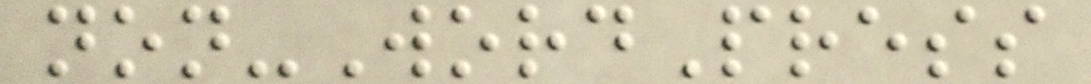non-WordPress
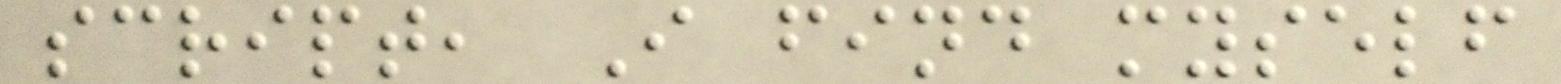script, I find myself
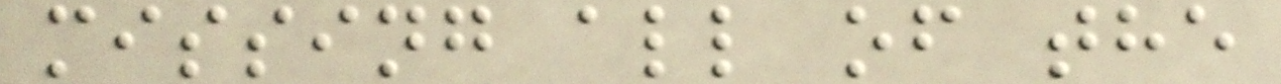missing all of the
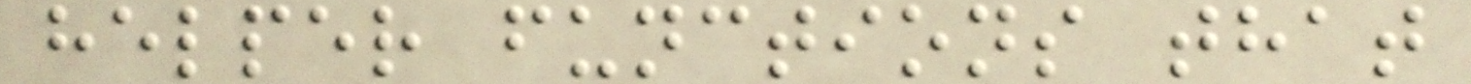helper functions that
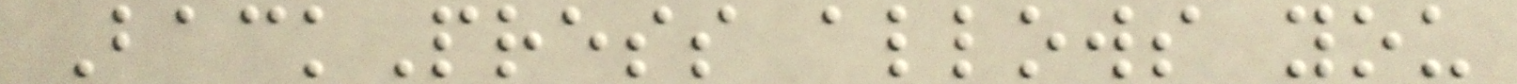BackPress allows you
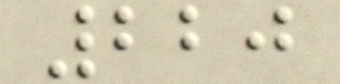220
